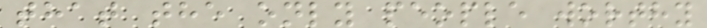that the only people worthy
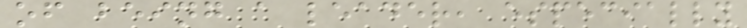of being a leader, especially
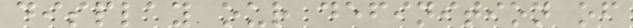display our definition of
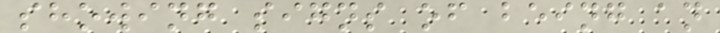showing signs of being an
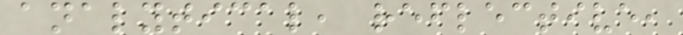analytical, reflective,
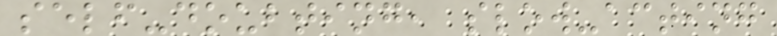self-doubting, slow-acting
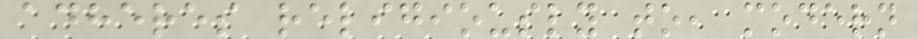adheres religiously to, modern
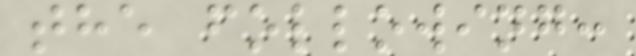the following:
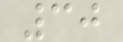30
